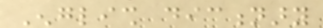English dictionary
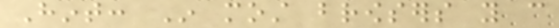Hint: In most browsers you can
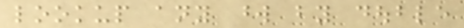lookup any word by double
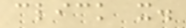click it.
